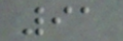91
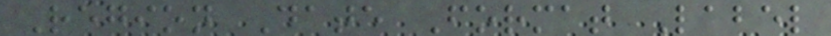Region Date Format Label
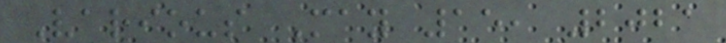Various May 15, 2021
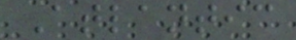Atlantic
